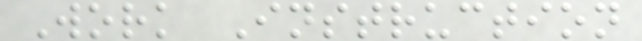Work Instruction
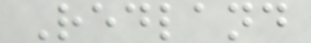Redland
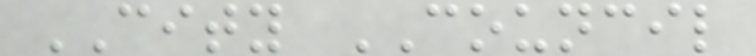CITY COUNCIL
